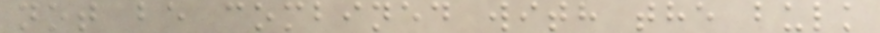not be combined with the bulk
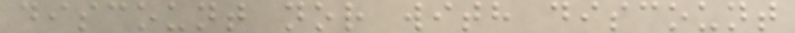discount nor with discount
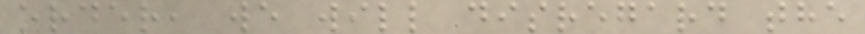order, we will disregard the
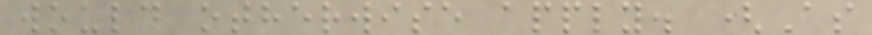would otherwise apply. (As
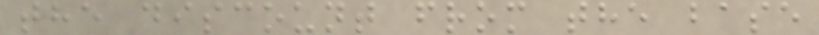the discount from the base
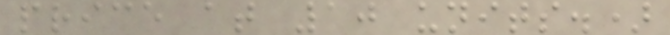price at 10 units.)
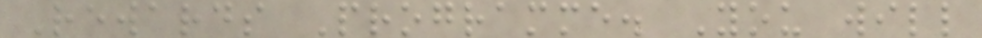Rewards Programme. You will
